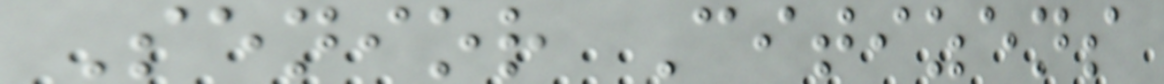Senior Citizens
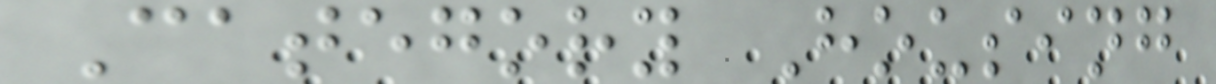Category Housing
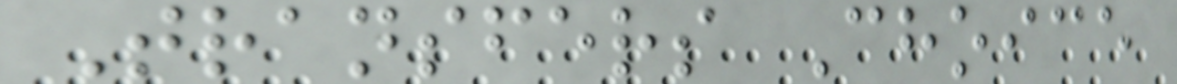Transfers Choice
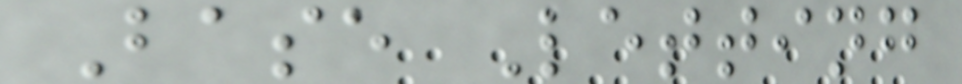Base Letting
